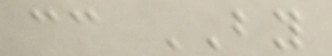cc BY
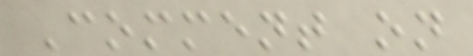Comment on
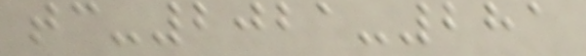tc-2021-281
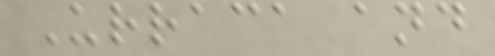Urraca and
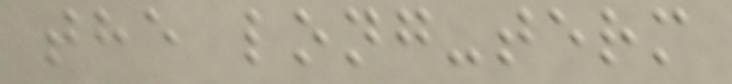the long-term
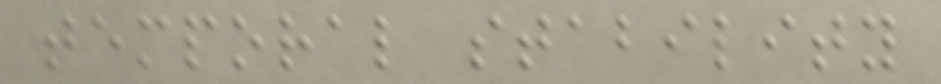temporal stability
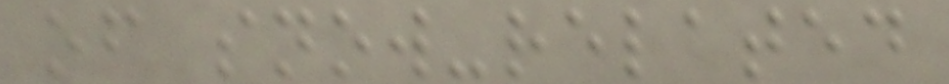of snow-related
